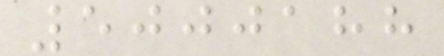5000188
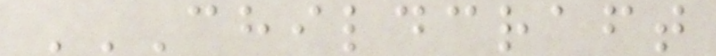CHILDCRAFT
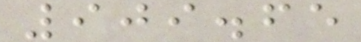909.65
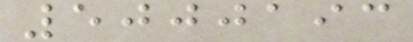5000193
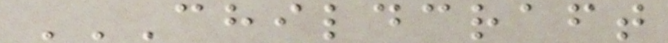CHILDCRAFT
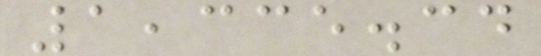1,335.34
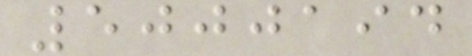5000194
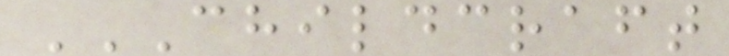CHILDCRAFT
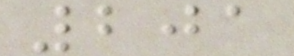201
